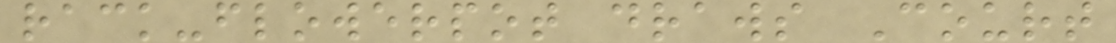rack-flowerpot draws Court
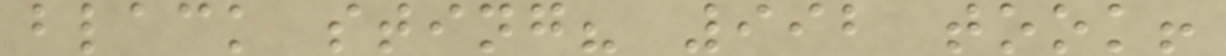black sting? 992 took!
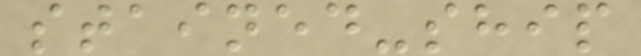stained-ship
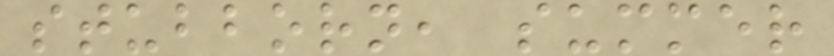stubborn, summer
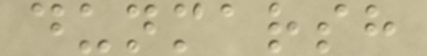dunmarsh
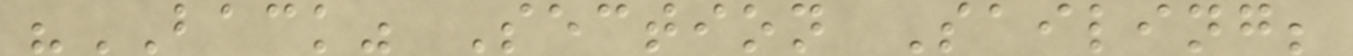"BACK" Section Sailing;
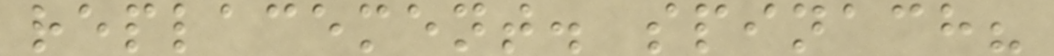replacement. spinach?
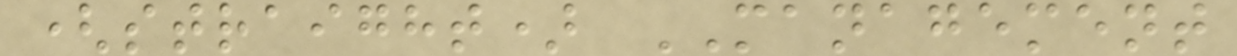(straight) MANAGEMENT
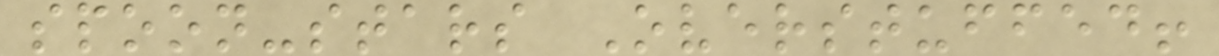spoon-stars Overstuffed!
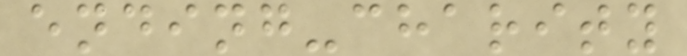ending-charity
